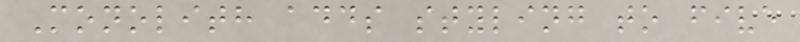Monolith adds styling to five
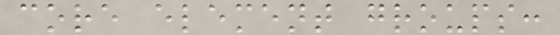core element groups:
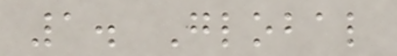1. Global
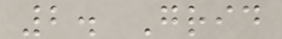2. Grid
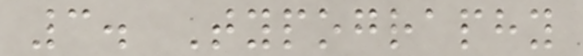3. Typography
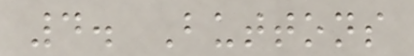4. Buttons
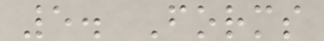5. Forms
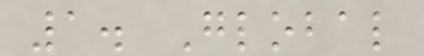1. Global
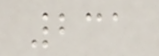231
